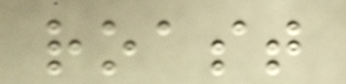roast
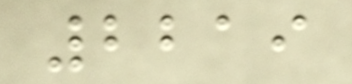2219
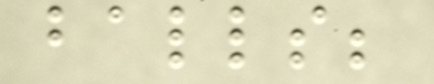balls;
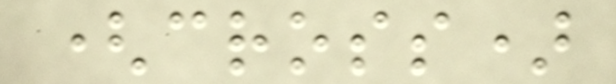(cross)
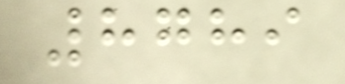8789
